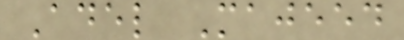Adel Majeed
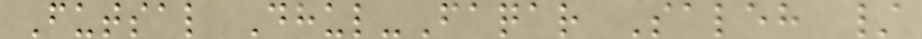Futsal Dhul-Faqar Saleh /
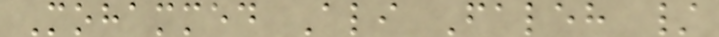Mohammed Ali Faleh /
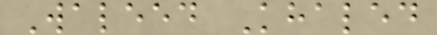Waleed Khaled
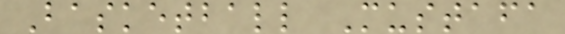Basketball Mustafa
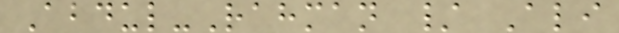Abdul-Rahman / Ali
